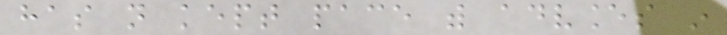has not kept pace with advances in
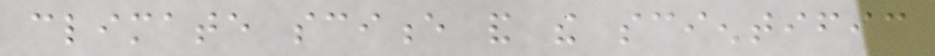climate science and the scientific
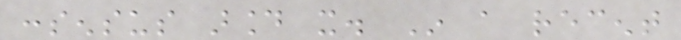consensus around it. In a recent
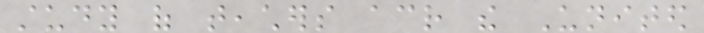study of teachers across the United
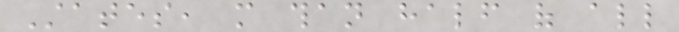States, more than half of all
